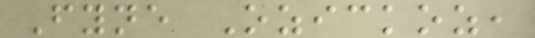Fyne Ozickoz,
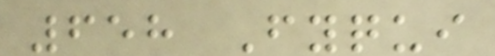658 Fyqui
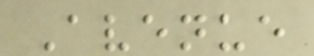Avenue
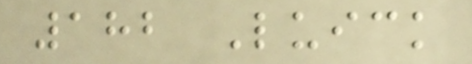182 Luick
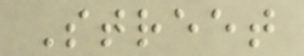Street
